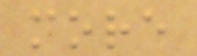more
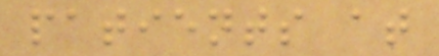patients at
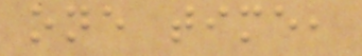one time,
